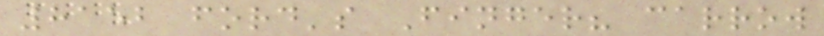8152 ford's Finger? carrow
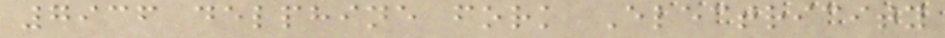7936 delphine fork Electricity
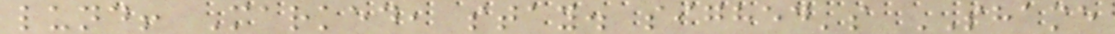lund! Marked, stay. sighed's SHAME
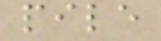pile
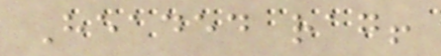Headed rag!
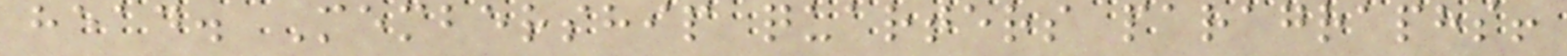head. Membership quarters paragraphs!
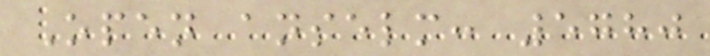Open anselm: 5780
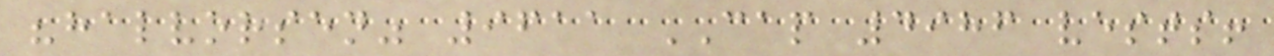"halvorsen" 9611 CAP 4986 vests!
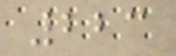223
